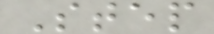Step
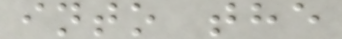into the
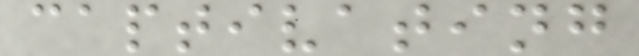captivating
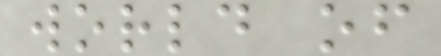world of
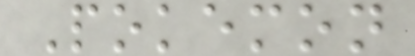Pokemon
